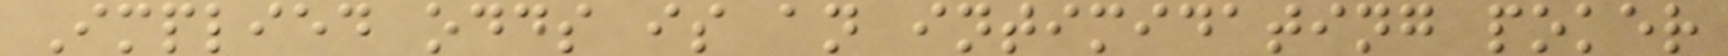Implied odds is an intimidating poker
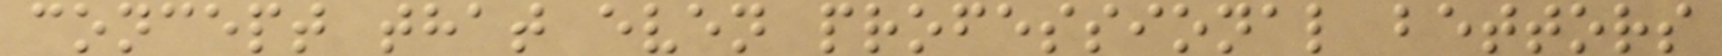concept that even professional bettors
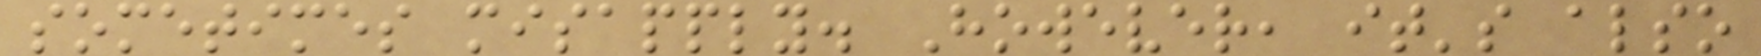sometimes misapply. However, it's also
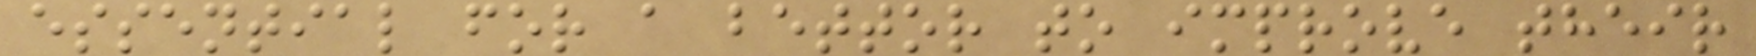essential for a bettor to improve their
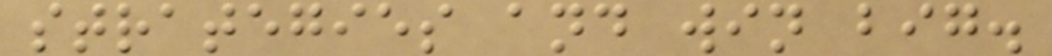strategies and win big.
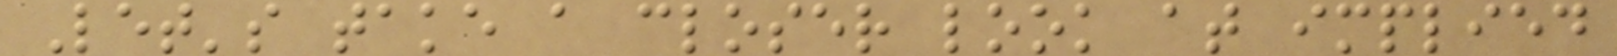Let's take a closer look at implied
